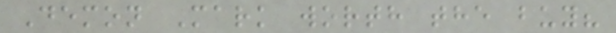Demon Mark worth the buy?
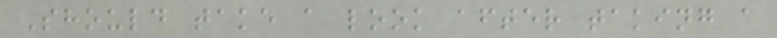Should take a look after taking a
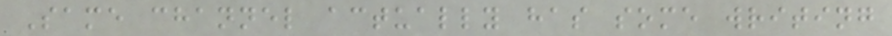Same channel actually has some writing
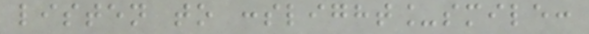listen to :slight_smile:
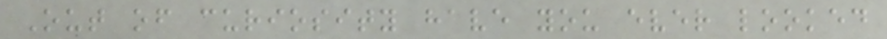Out of curiosity have you ever looked
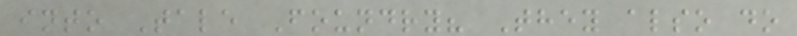into Tale Foundry? They also do
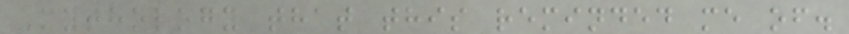Mythology that this reminded me of.
